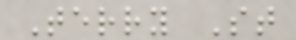Terry St
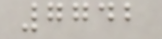7742
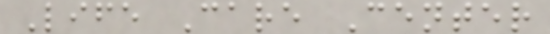Life Care Center
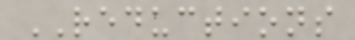REDUCTIONS
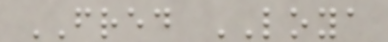FRED LOYA
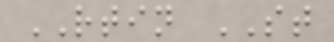RTIN ST
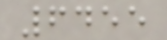6455
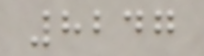8247
